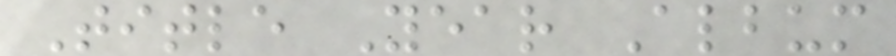Title Year Album
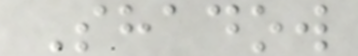Shadow
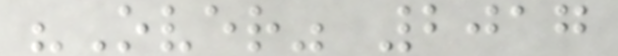"Over" 2017
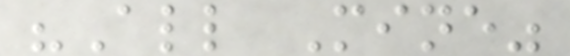"All Mine"
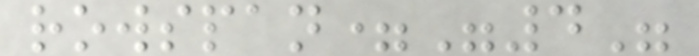rowspan="4"
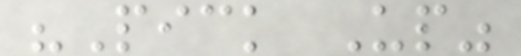"Pick Up"
